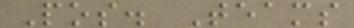Pos. Teams
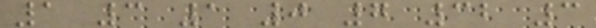1 3 1 0 7 32 3
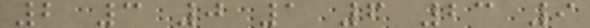2 3 0 1 6 23 9
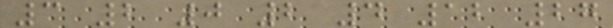3 2 0 2 4 12 27
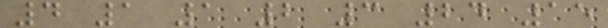4 1 1 2 3 24 15
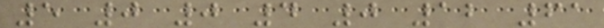5 0 0 4 0 12 61
